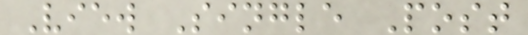View Single Post
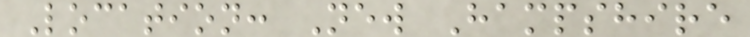Location: New Hampshire
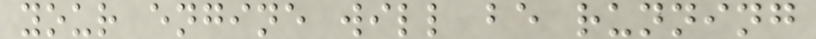your engine will be running
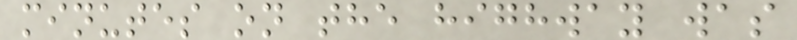minutes on the highway was
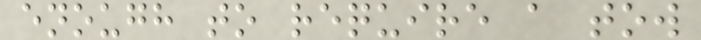enough to require a tow
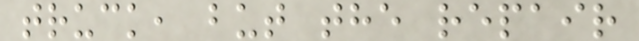truck, but the repair
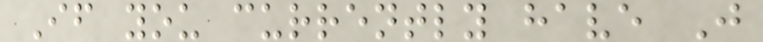If you currently have J
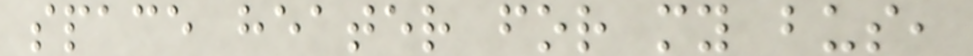space heater for my bus,
